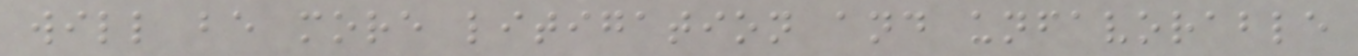will be more litigation and unfavorable
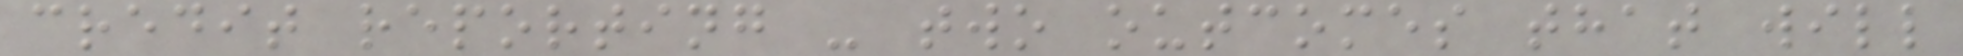credit reporting - two outcomes that will
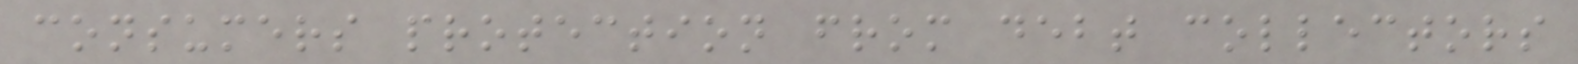consumers protection from debt collectors
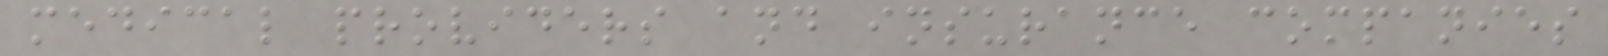medical providers and insurance companies
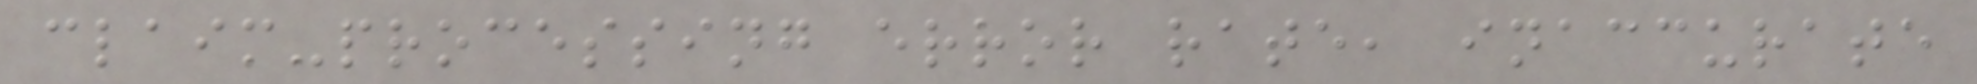claim-processing error rate, inaccurate
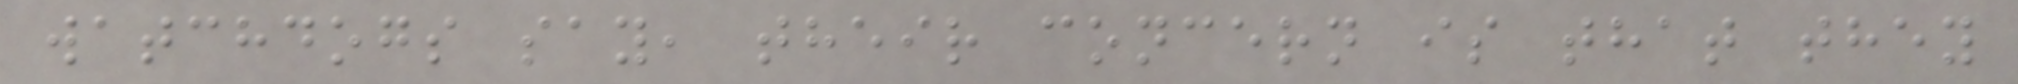watchdogs say, their concern is that they
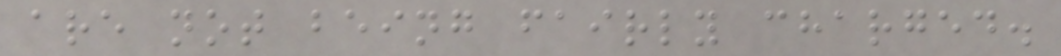are not being fairly charged.
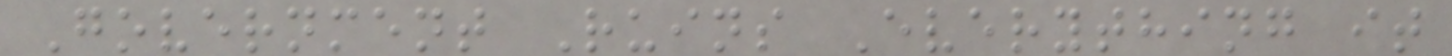Government Ruins Everything it
